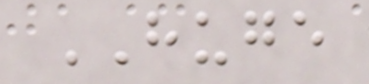HUGE
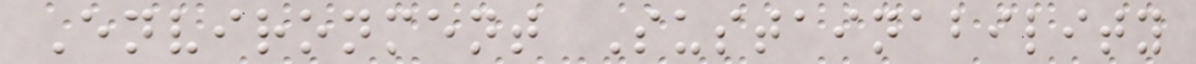Environment Sustainability
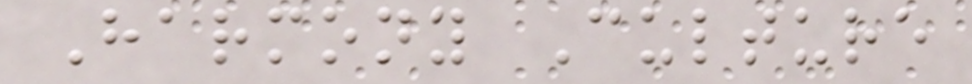Harmony Culture
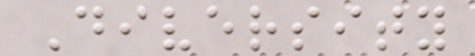Diversity
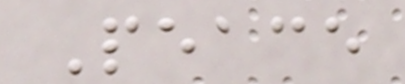Peace
